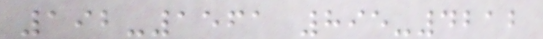192-1561 895-4212
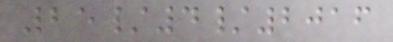25/4/2016
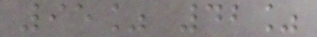95% 42%
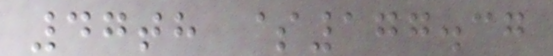47th $177.37
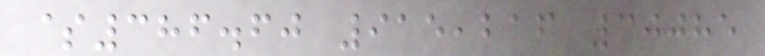$386.60 915,216 30085
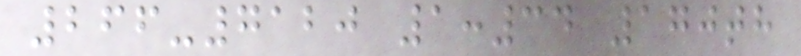266-7120 1:34 170th
